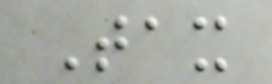Tax
